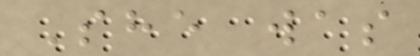She was
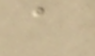a
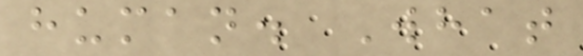human. What
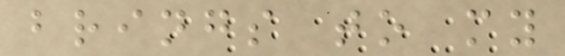brings to my
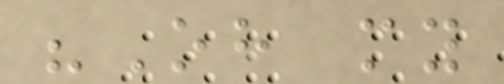"Oh my
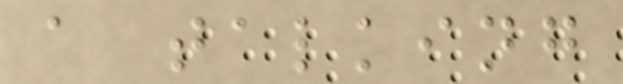a talking
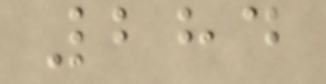284
